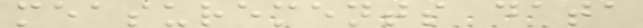measurements data
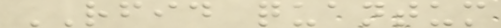RFID quantum
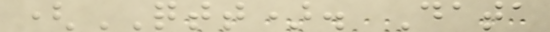(QTT). Data
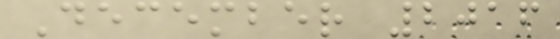December 2016
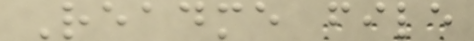Readme file
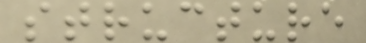structure
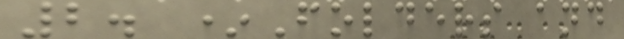2. *Folders and
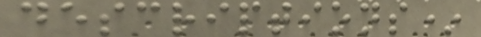descriptions*
